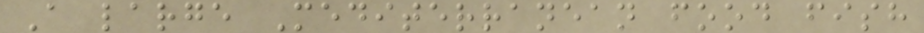A large Mediterranean food fish
